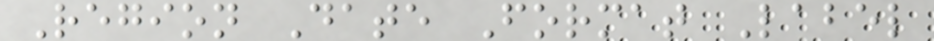Region Date Format Label
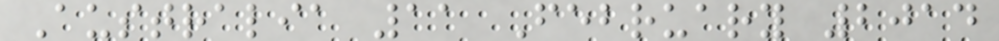Australia 11 February 2014
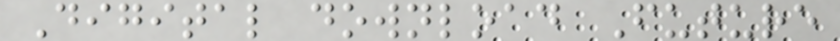Digital download Future
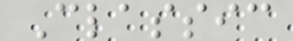Classic
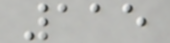115
